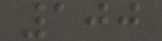100
